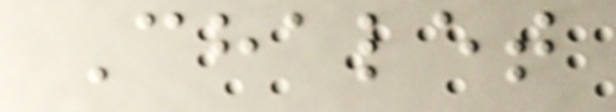Chalet
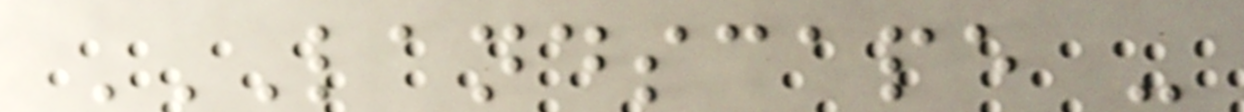LANDSCAPE -
